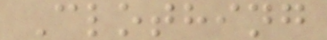Clothing
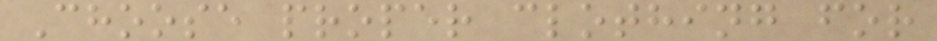Choose proper clothing for
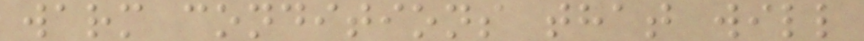warm conditions that will
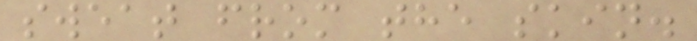sweat from the skin.
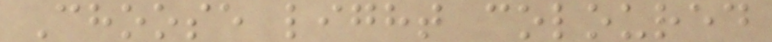Choose light coloured
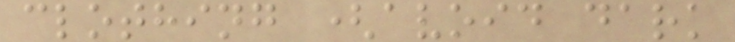clothing (avoid dark
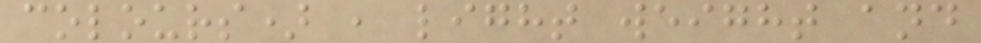colours) , light weight and
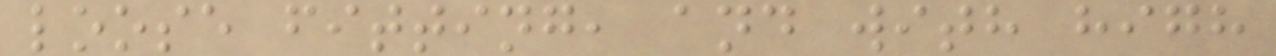loose fitting, and with high
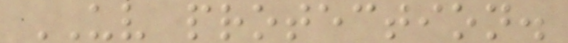UV protection.
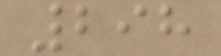298
